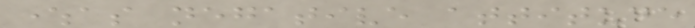whereas negative attitude
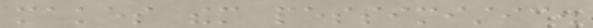makes them pessimistic.
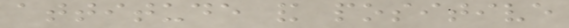attitude and positive
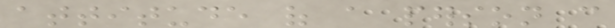attitude of a person can
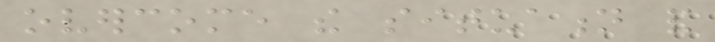overcome the situation and
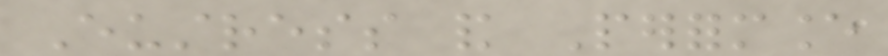Eustress and Performance
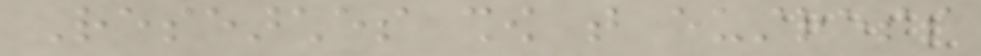Researches show that eustress
